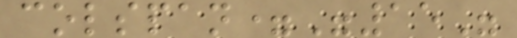colspan="15"
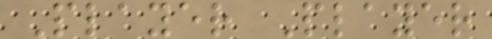Player Player
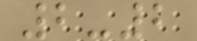2-2
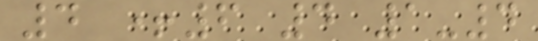4 +6 4 1-4
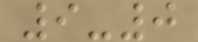9-0
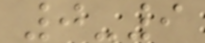0-9
